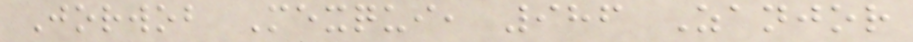Jorwob Mexqui, 986 Zanjor
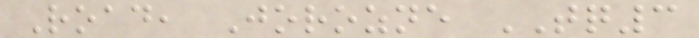Road, Jorozne TQ3
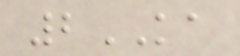2KA
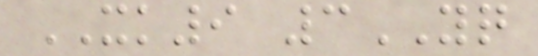XK9 3YQ
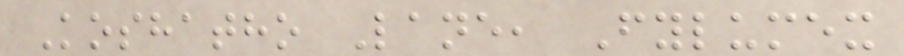Koshatho Lane, Fylumex
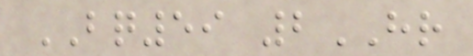BQ59 2HR
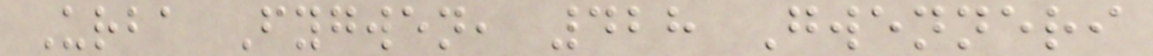Urba Fygwen, 428 Gwenneri
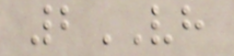2VH
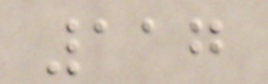117
